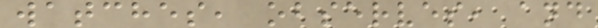watches, observes, and
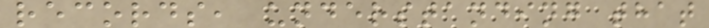records, understanding that
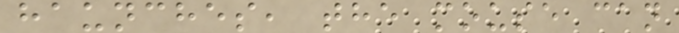haunches, the mouse can
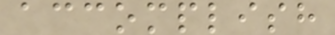accomplish
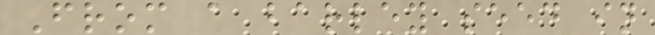From a barley seed in
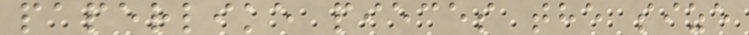paperlike pieces the size
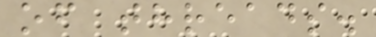of threads.
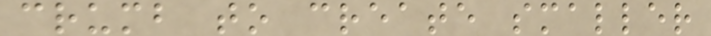crumb to create smaller
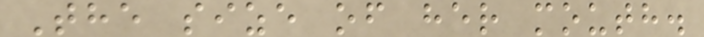The size of her mouth.
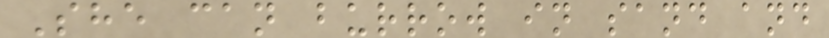She can burrow in sand and
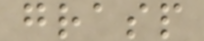grasp
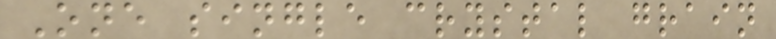One single crystal grain
